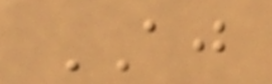AJ
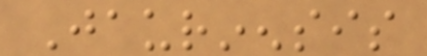Jaurinensis
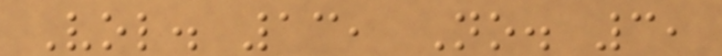Vol. 13, No. 3,
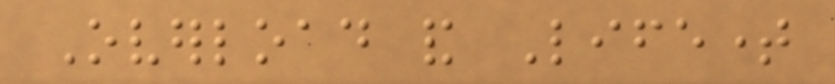Overload and Lifetime
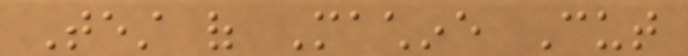Test of Machine Cut
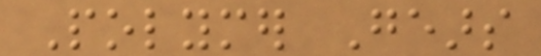Polymer Gears
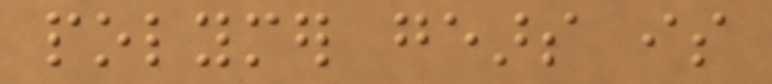polymer gears is
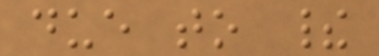due to their
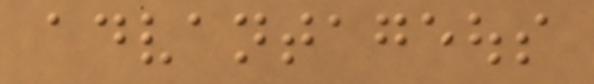advantageous
